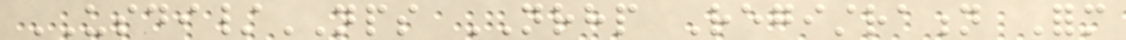USDI/NPS NRHP Registration Form
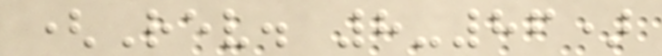(Rev. 8-86)
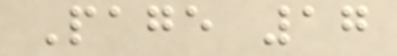Page 17
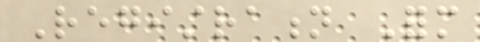Registration Form
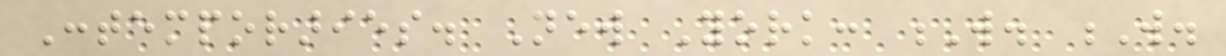Contemporaries. New York: W. W.
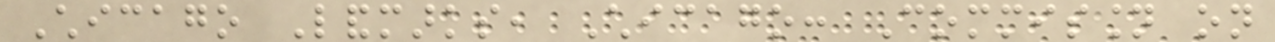Chicago Landmarks, Chicago: Commission on
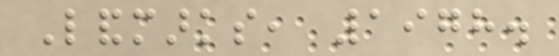Landmarks, 1978.
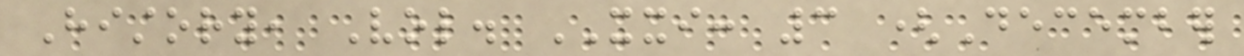History, Vol. XXI: 3 (December
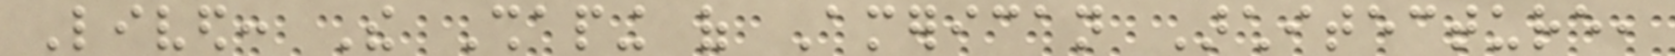Lived: The Shaping of American Architecture,
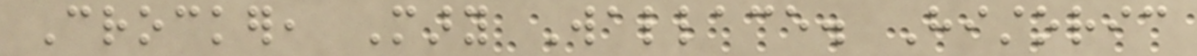Crocker, Mary Wallace. Historic
